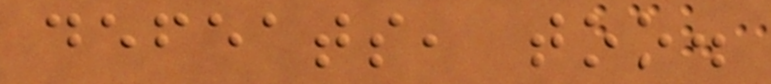defeats, too.
